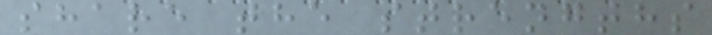share the strengths
